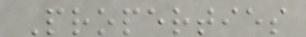Properties
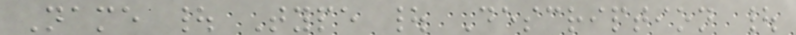Name | Type | Description |
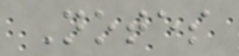Notes
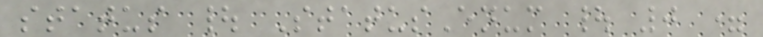status | StatusEnum | 0 =
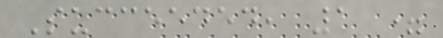Succeeded, 1 =
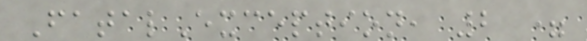FatalException, 2 =
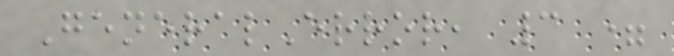GeneralError, 3 =
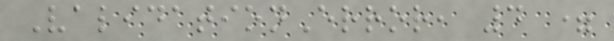ValidationError, 4 =
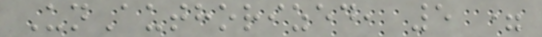UnAuthorized, 5 =
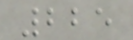225
